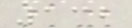132
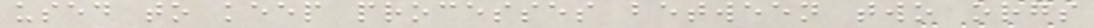used to keep processes between two orgs
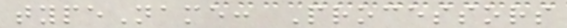typeName: Processors
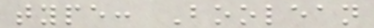type: Boolean
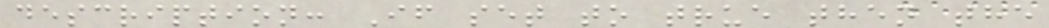description: If set to true then the
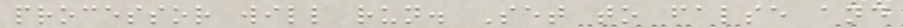processor will run. Set to false and
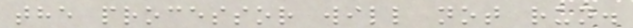the processor will not run.
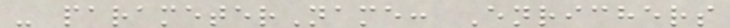- parameterName: Enrichers
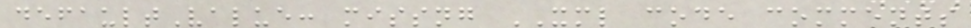defaultValue: missng XML code comments
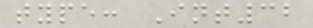type: Int32
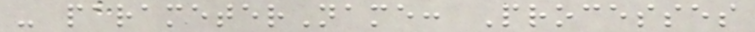- parameterName: Processes
